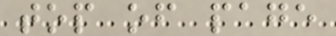top of page
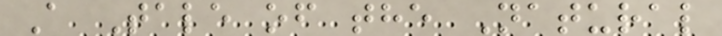A Tale of the Natural
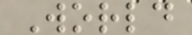World
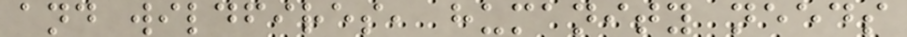and wildfires, humanity needs
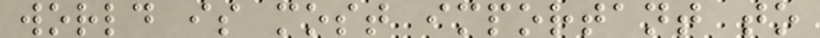world is most important to
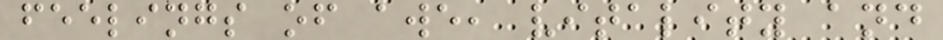feelings of awe, vitality and
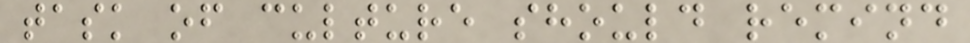task of culture should remind
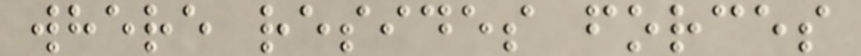where resides forces
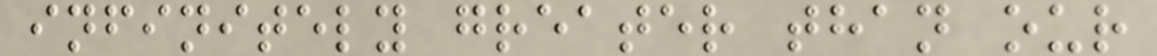infinitely greater than our
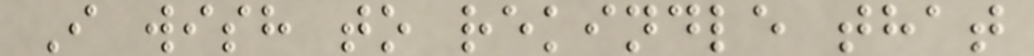I wish to rekindle that
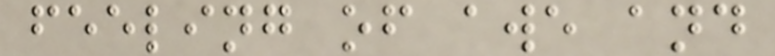feeling of awe and
